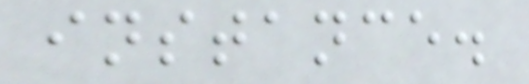instance.
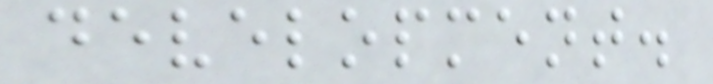development.
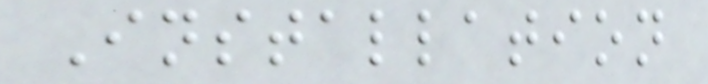Installation
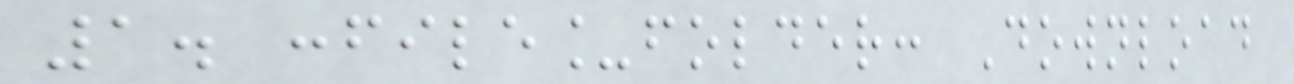1. :file_folder: Download
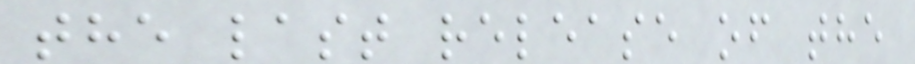the last release of the
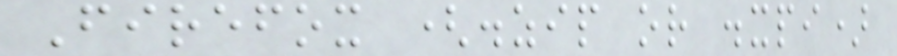Firefox (.zip or .xpi)
